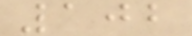102
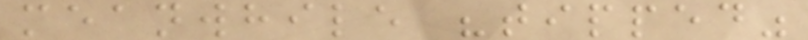meanwhile "tipped"
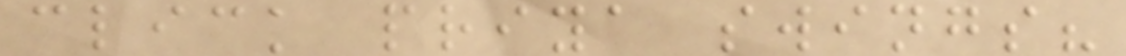click priya swings?
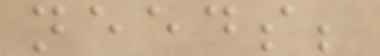needs;
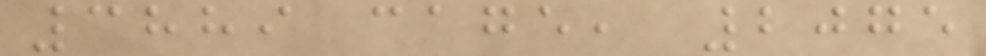3889 cage, 2075
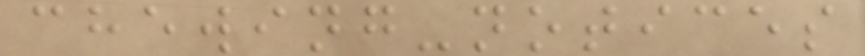chewing-notices
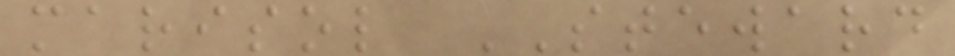marisol STEWARD
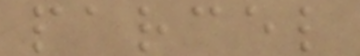parcel
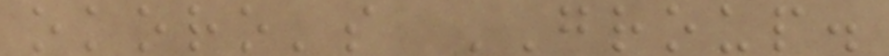okoro's GROUP.
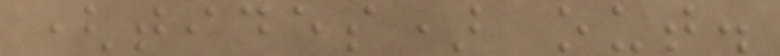(tides) out.
